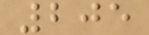205
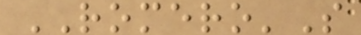ROMERO'S
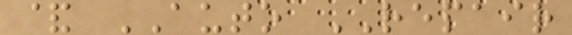& AUTO REPAIR
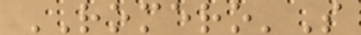ROMERO'S
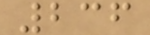236
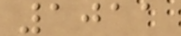1011
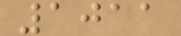1011
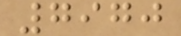7970
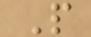P
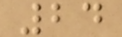24
